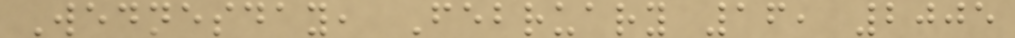Wednesday, February 16, 2005
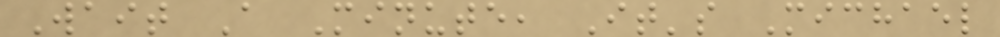Wait A Minute, It's Michael
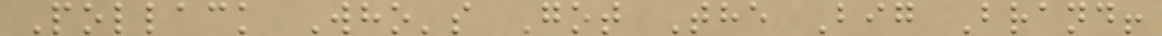Pollack Who's Got The Big Brand!
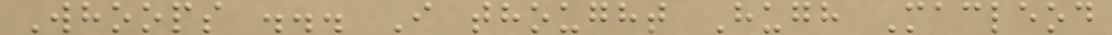Whoops ... I thought Hugh Macleod
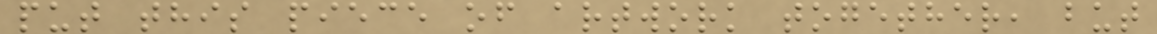put this piece of artwork together, but
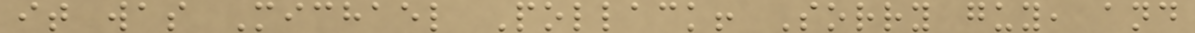it was Michael Pollack! Sorry guy, and
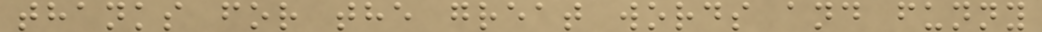thanks for the great words and funny
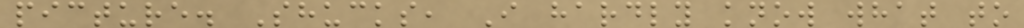picture. Shucks, I hardly know what to
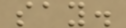say.
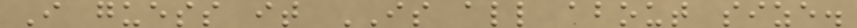I guess it IS all about size.
